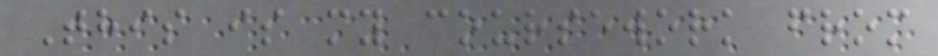This is my coursework from
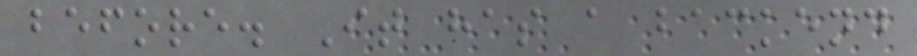before. It has a backend
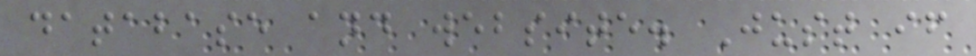database and website. Just if
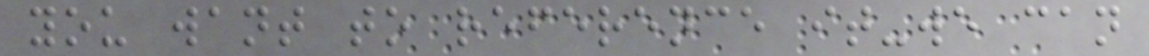you want to reference it-we can
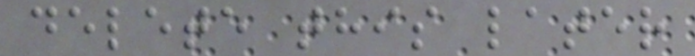delete this later
